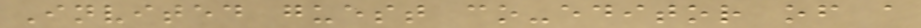Invited guest co-editor of a
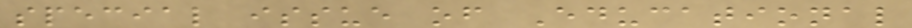special issue of Educational
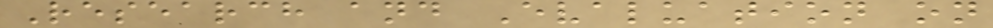Research and Evaluation on
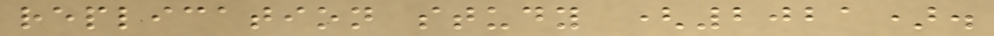replication study (2021).
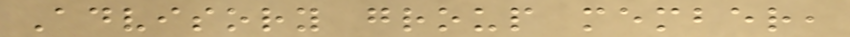Advisory group member,
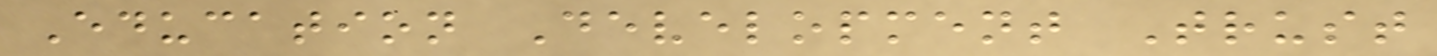Education Development Trust
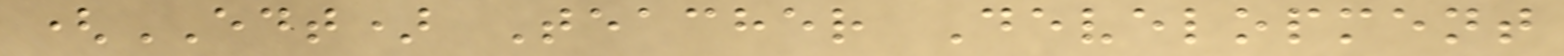(EDT) Teacher Development
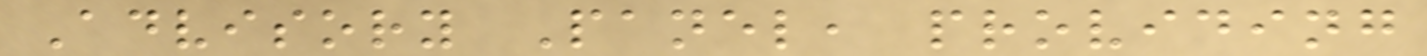Advisory Panel, providing
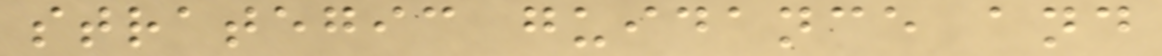strategic guidance and
